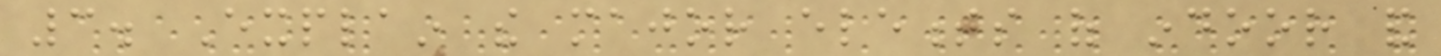3. Explain the major elements of indoor and
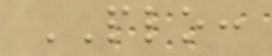PLO:
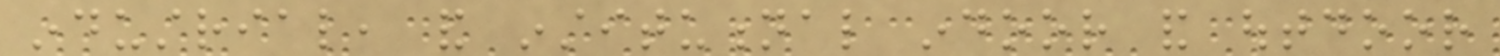industrial, and institutional indoor and outdoor
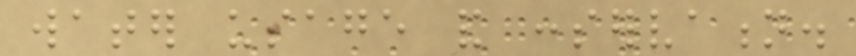water usage and conservation.
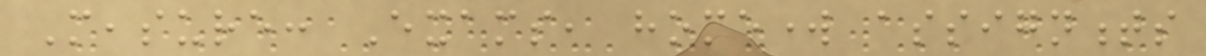Measure: Exams, homework assignments
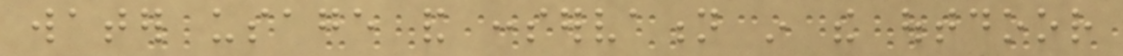water usage and conservation in the outdoor
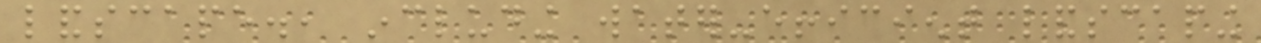landscape., including water-efficient landscaping
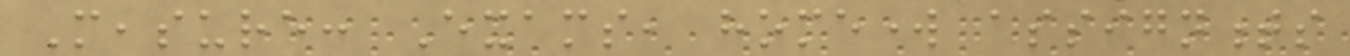Measure: Exams, homework assignments
